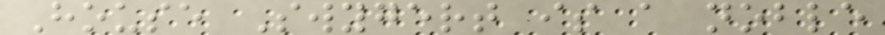House Swygert is a noble
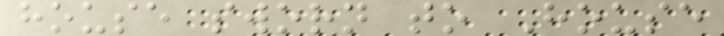house sworn to House
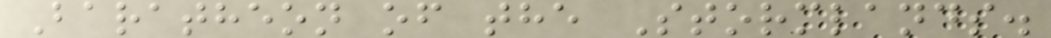Baratheon of the Stormlands.
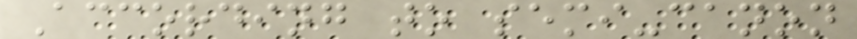According to semi-canon
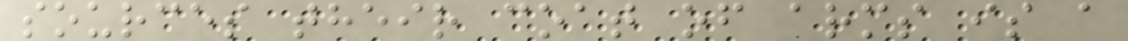sources their coat of arms is a
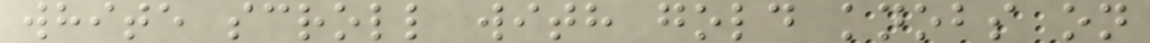white scroll with gold knobs on
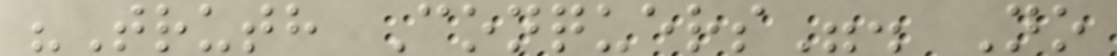"Truth Conquers". No
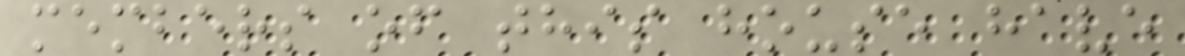members of this house have
